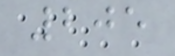205
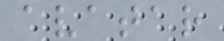avatar
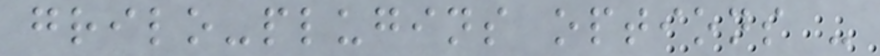grilo-plugins options -
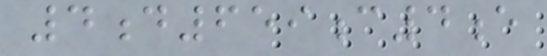4d659c4e
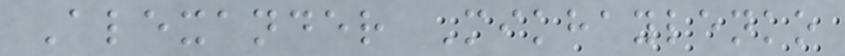Alexander Mikhaylenko
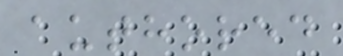authored
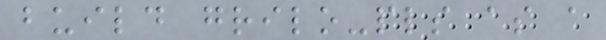build grilo-pls as a
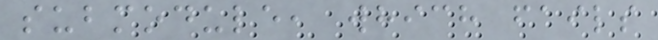submodule, which fails
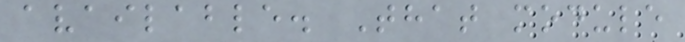available. That module
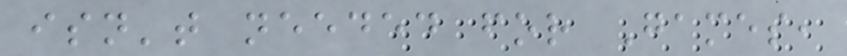isn't needed for Games,
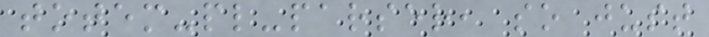totem-pl-parser, so just
